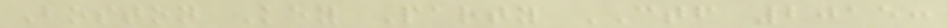Boston Key Party CTF 2015:
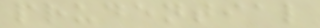prudential
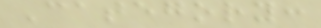Category:
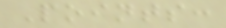Points:
